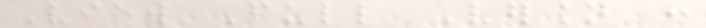View Full Version :
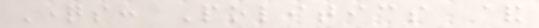Questions: Politics &
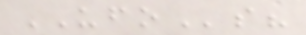UFOs?
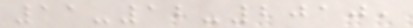11-12-2010,
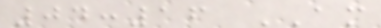04:16 AM
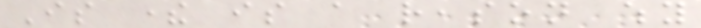Is there is a reason why
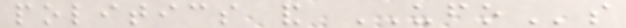politics and UFOs
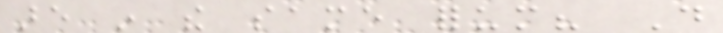are in the same forum? Do
